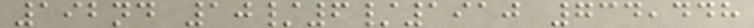192nd 10/6/1910 734,448
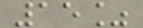15%
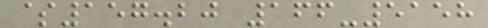$157.20 166-5158
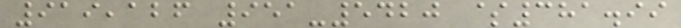919,126 951-5420 $381.99
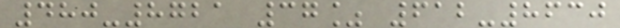480-8721 37% 612-8630
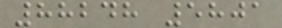88248 5801
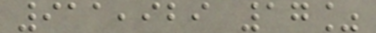911,929 17%
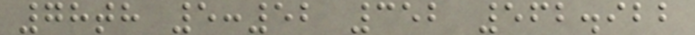78th 5:52 352 562.922
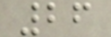26
